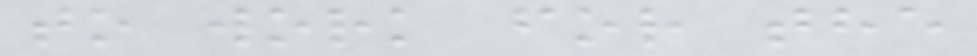to work for the
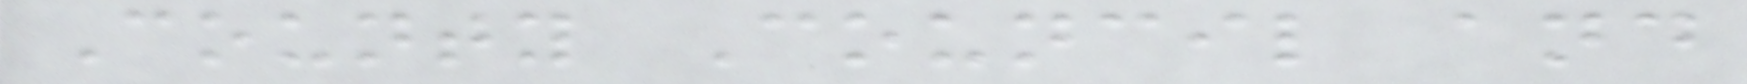County Council and
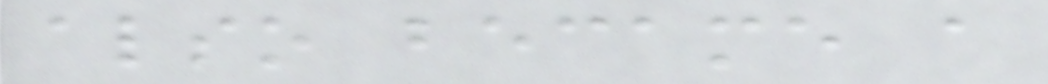also became a
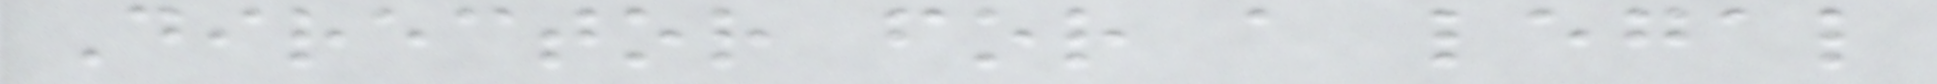Director for a legal
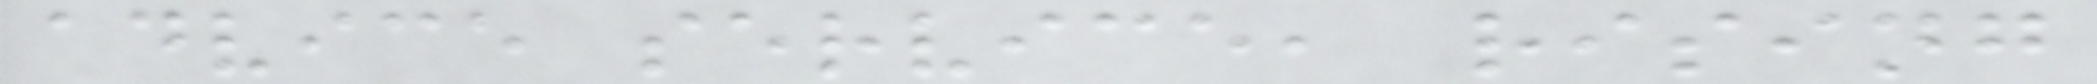advice service, rising
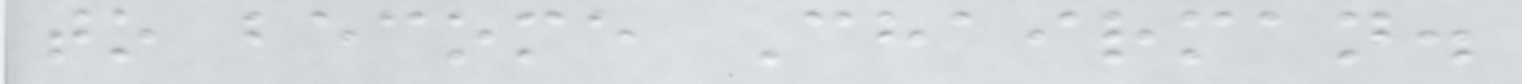to become Chairman.
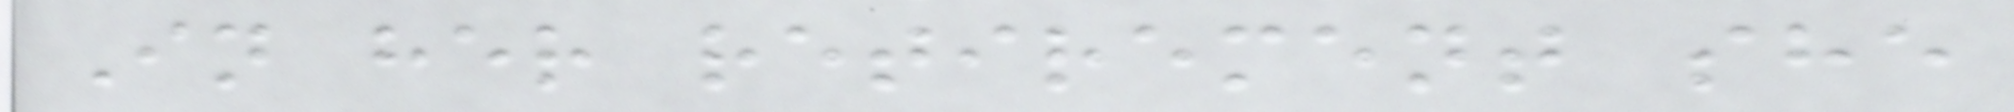In her retirement she
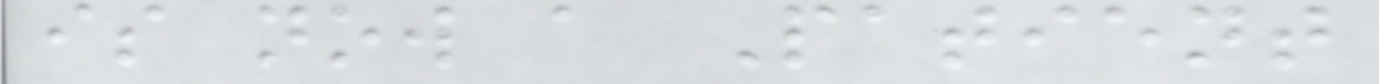is now a Patient
